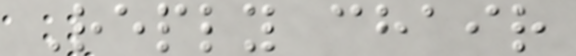Reply chair
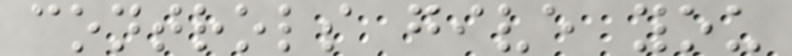controls give you
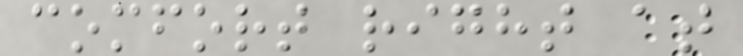comfort right at
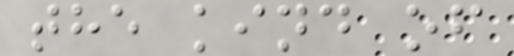the kind of
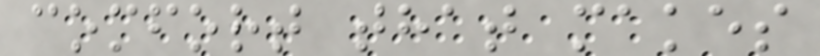comfort that makes
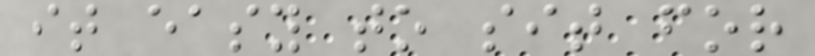it easy to sit for
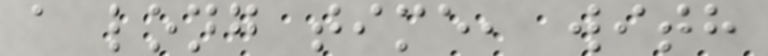a long time, with
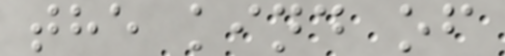the kind of
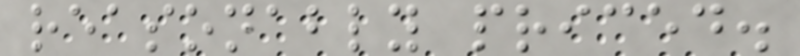reasonably priced.
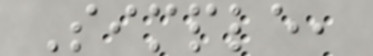Simple,
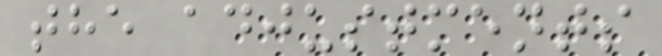the adjustments
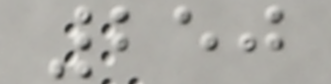250
